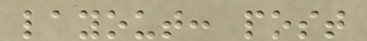layout: post
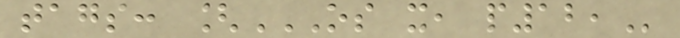tags: [OS X, P12,
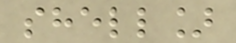shell]
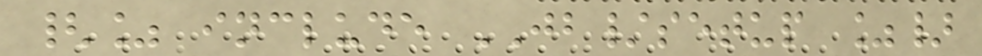{% include JB/setup %}
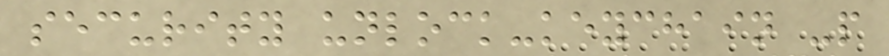security unlock-keychain -p
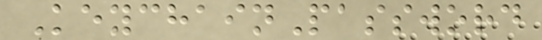KeychainPassword
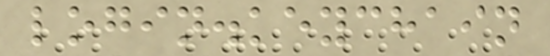login.keychain
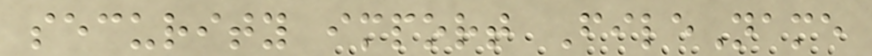security import FileName
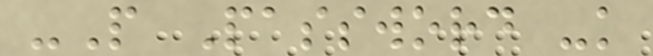-P Password -k
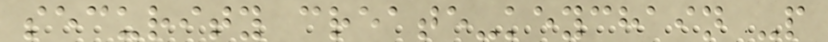security create-keychain -p
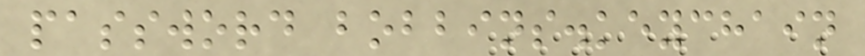password bobbins.keychain
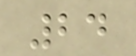24
